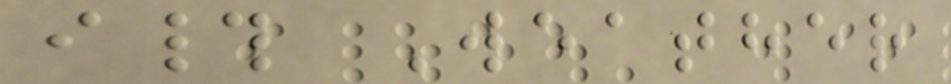i# Weather
